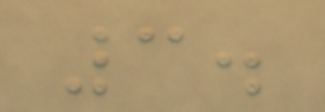3.
